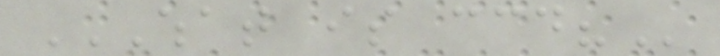WHAT IS CCD?
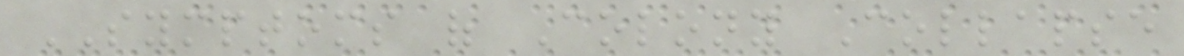SYMPTOMS of Colony Collapse
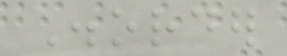Disorder
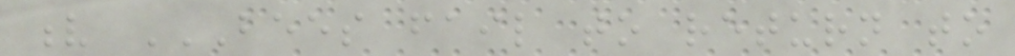v BEES FAIL TO RETURN TO
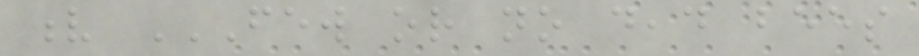v FEW OR NO DEAD BEES
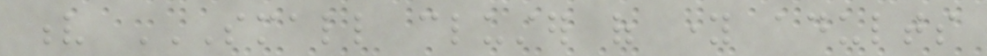v SMALL CLUSTER OF YOUNG ADULTS
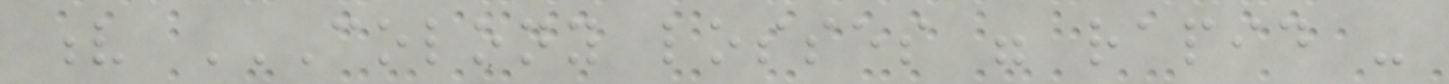v COLONY LOSSES WERE RAPID -
